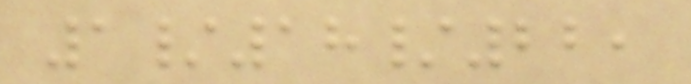1/18/22,
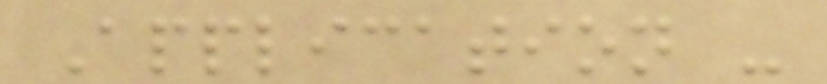Application -
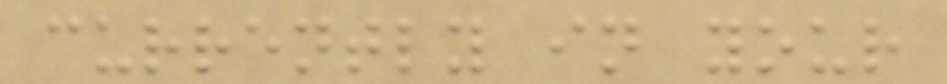currently in your
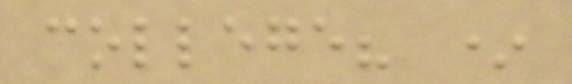college? *
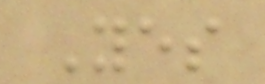Yes
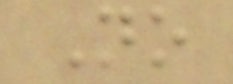No
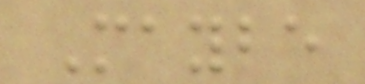Maybe
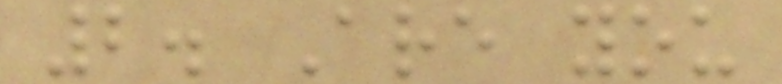2. Are you
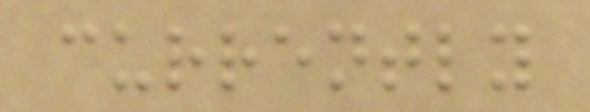currently
